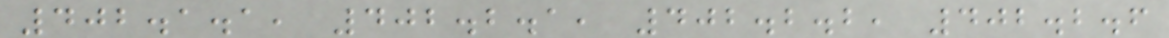402.1.1, 402.2.1, 402.2.2, 402.2.6
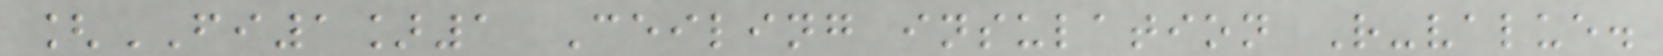[FI1]1 Ceiling insulation R-value.
